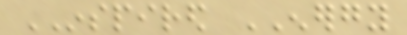INSPIRED ENERGY
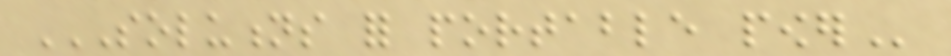SOLUTIONS FOR PORTABLE POWER
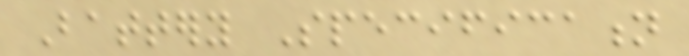Battery Specification
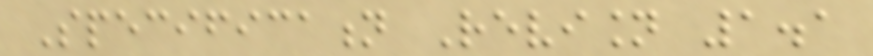Specification Revision 1.1
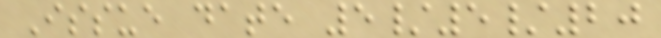Issue date 5/5/20
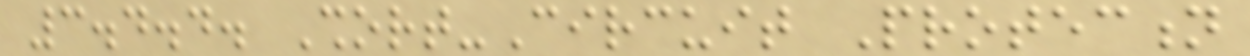3.4.4. Short-Circuit Protection
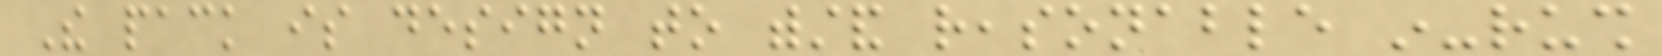The pack is design to withstand reasonable in-rush
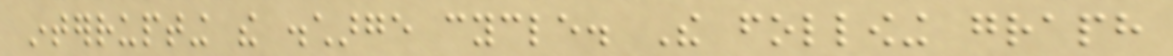interrupting the discharge cycle. The following graph
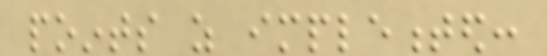points as implemented:
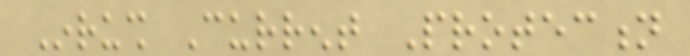Inrush Current Protection
